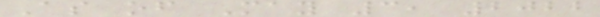As of May 3, 2022
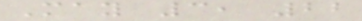May 3, 22
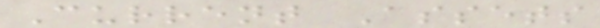Current Assets
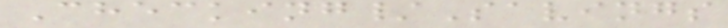Checking/Savings
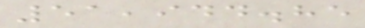51,944.85
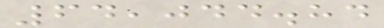64,044.84
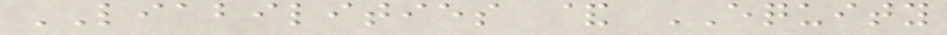LIABILITIES & EQUITY
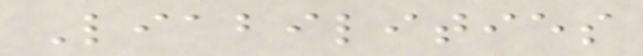Liabilities
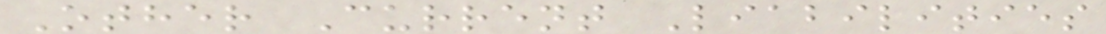Other Current Liabilities
